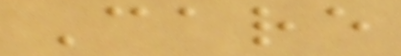Care
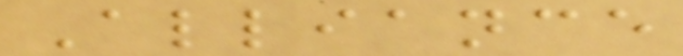Alliance
